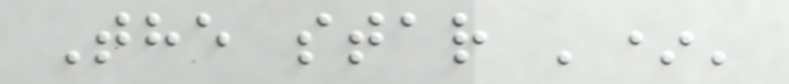The star '*'
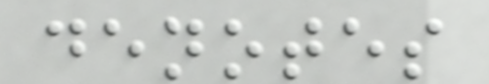denotes
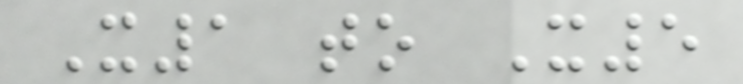X1 to X5
